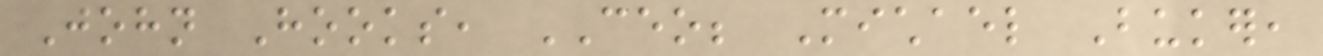John Hooks, CEO; Michael Buker,
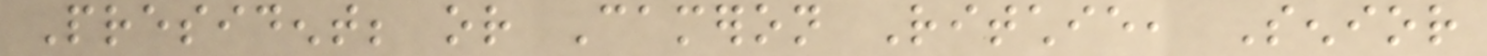President; or Cameron Ritchie, Senior
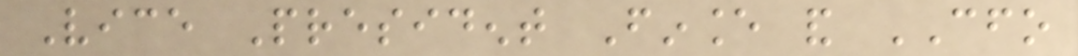Vice President Finance and CFO
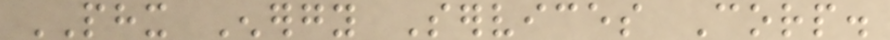PHX Energy Services Corp.
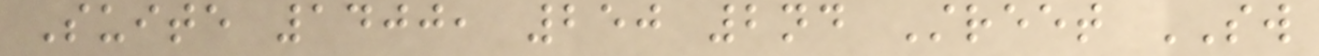Suite 1400, 250 2nd Street SW
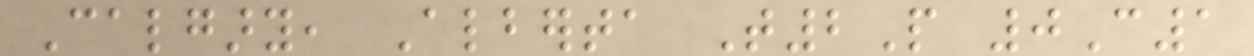Calgary, Alberta T2P 0C1
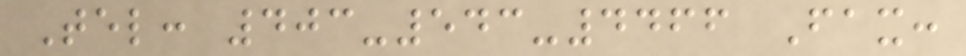Tel: 403-543-4466 Fax:
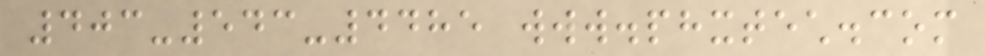403-543-4485 www.phxtech.com
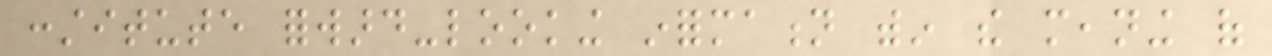constitute forward-looking information within the meaning of
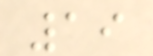19
